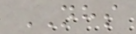NHS
